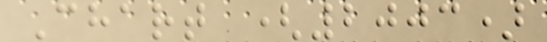Chart (2003)
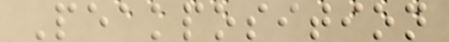Peakposition
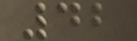42
